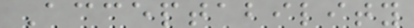Acceptability
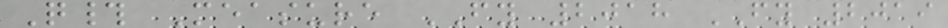Q# Measure FY 2018 FY 2019
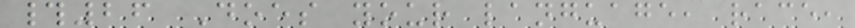#26 Does your language, race,
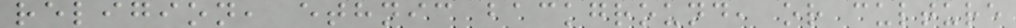religion, ethnic background, or culture
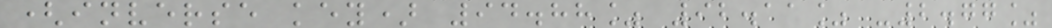(inverse key) 94.88% 92.11% -2.77%
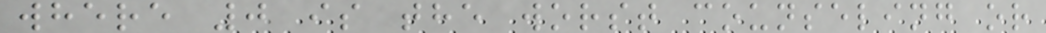where 0 is the worst counseling or
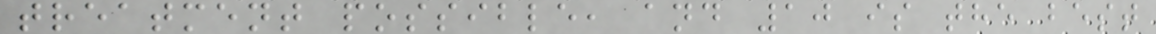treatment possible, and 10 is the best
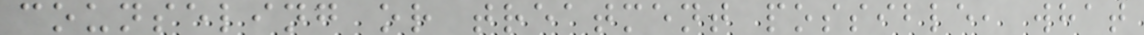counseling or treatment possible, what
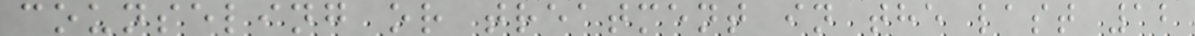counseling or treatment in the last 12
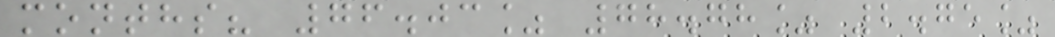months? 76.03% 78.78% 2.75%
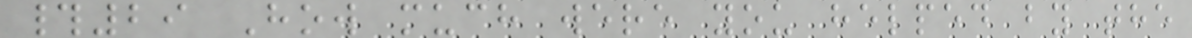#29 How much were you helped by the
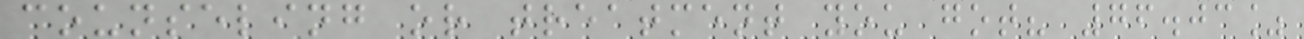counseling or treatment you got? 76.03%
